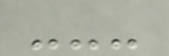---
